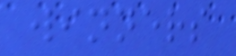winners
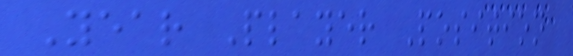Year Player Position
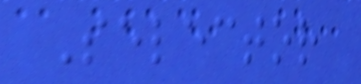Selector
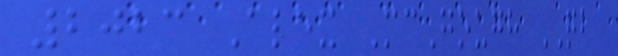2023 Alex McGough QB
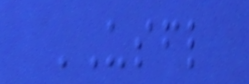USFL
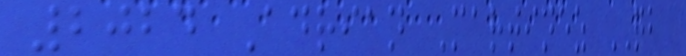2024 Adrian Martinez QB
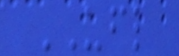UFL
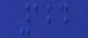124
